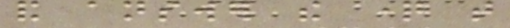and answer the question that
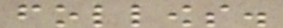follows.
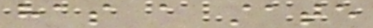has a state
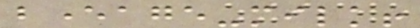beverage-milk!
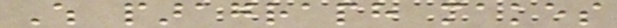Which paragraph makes
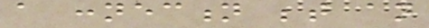a connection between an
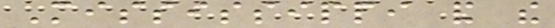Mississippi and the
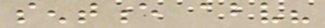sentence above?
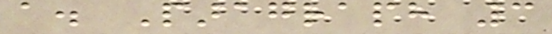a. Paragraph 3
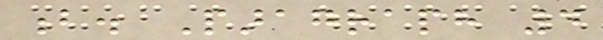b. Paragraph 4
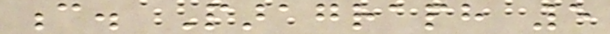c. Paragraph 5
